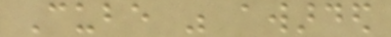Cube was awarded
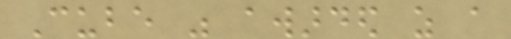Cube was awarded as a
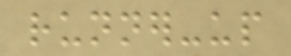runner-up
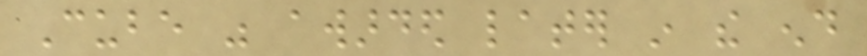Cube was awarded later in the end
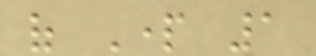of Part 1
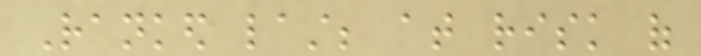Ranked last; at risk of
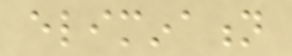elimination
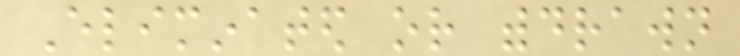Eliminated or withdrawn
